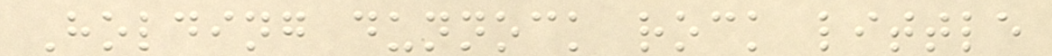Holding dunnock rock little
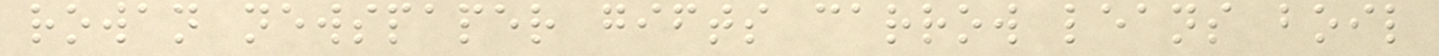rowan newspaper gifts carrow leans boil
